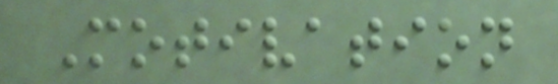Motivation
